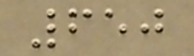650
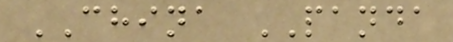CHINA PANDA
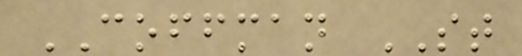COFFMAN ST
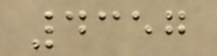4357
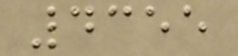4355
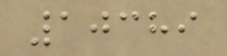10389
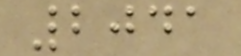2041
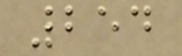254
